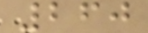260
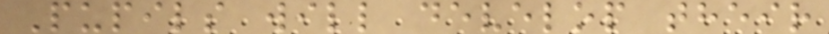Pupils will develop their
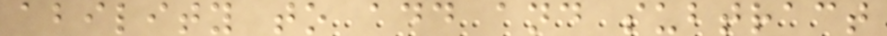ability to add and subtract
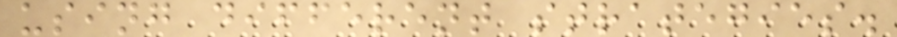using different strategies.
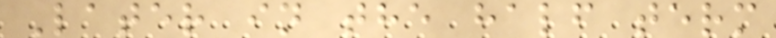Later in the half term
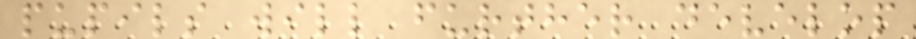pupils will further develop
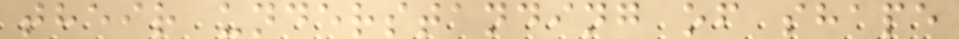their understanding of shape
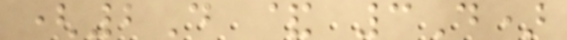(2D & 3D)
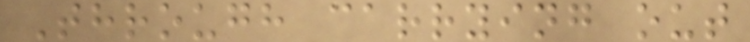Through carrying out
